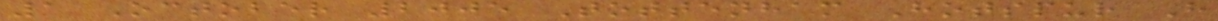1 October 2005 Tottenham Hotspur H
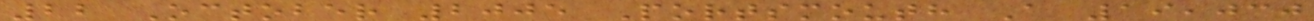22 October 2005 Portsmouth A 19,030
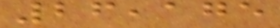26,175
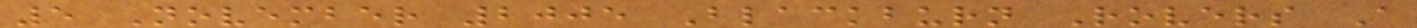5 November 2005 Blackburn Rovers A
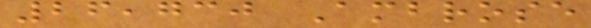26,730 Ambrose
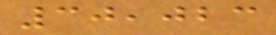30,023
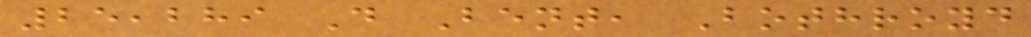25,289 D Bent, Bothroyd
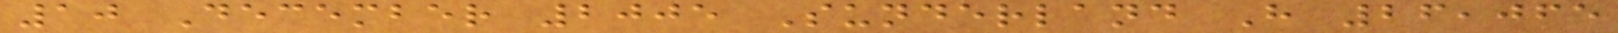10 December 2005 Sunderland H 26,065
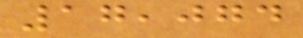17,074
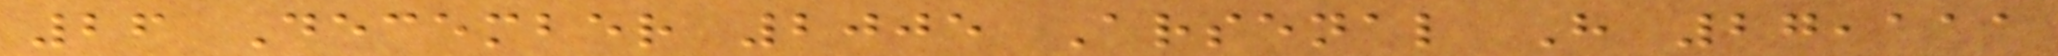26 December 2005 Arsenal H 27,111
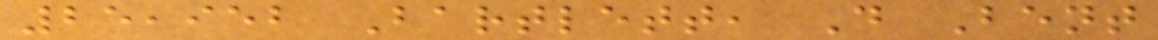25,952 Bartlett, D Bent
